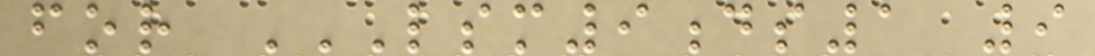for LSM9DS1 9
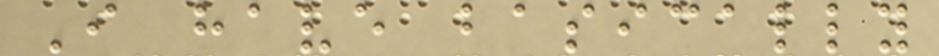I have basically
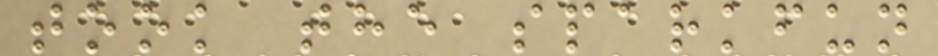took the sparkfun
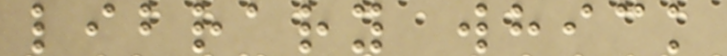library whick
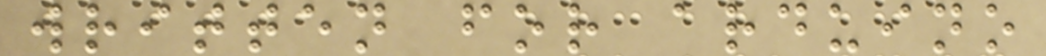written for arduino
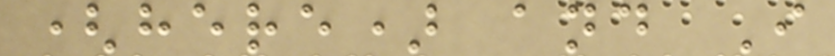(here) and I
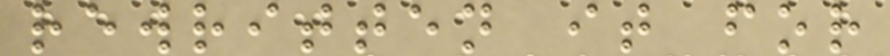rewritten it for
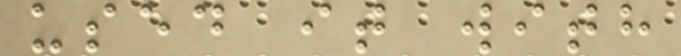used it with
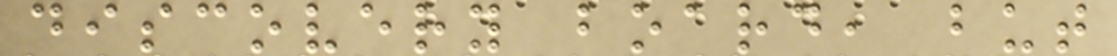discovery board, but
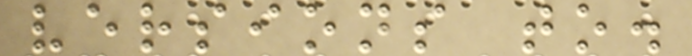versions to.
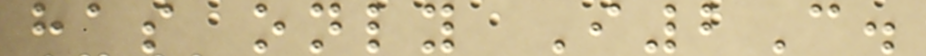has only I2C.
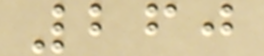260
